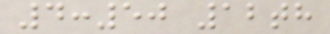4:50 12th
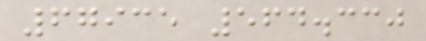67935 564.330
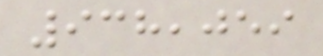938,059
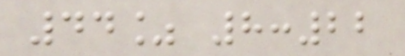44% 8:22
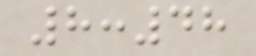8:48
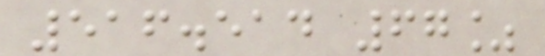516.514 67%
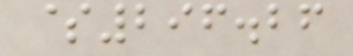$296.26
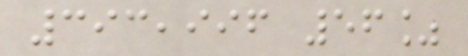393,996 56%
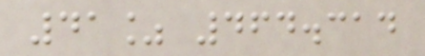41% 464.314
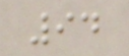94
